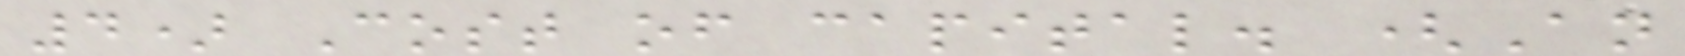4) Cost of capital. (An
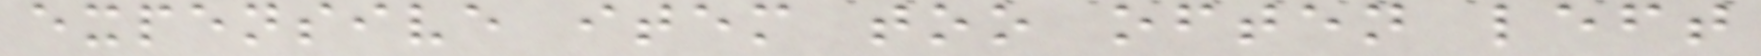expensive item too often left
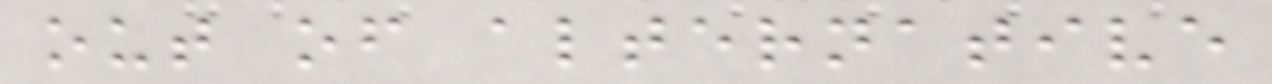out of alternative
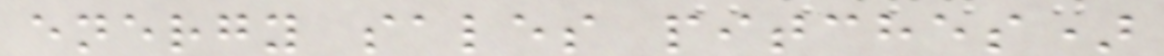energy sales pitches)
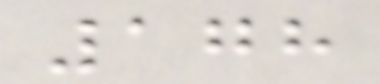178
